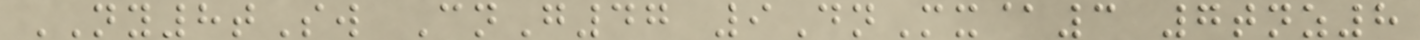NY8tSw CnG47 9DnMx@3 7tnz8
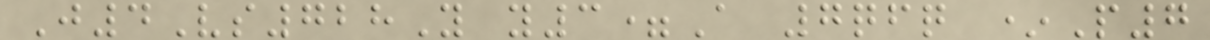J4Vs728Y y3=A 7qfq *P7
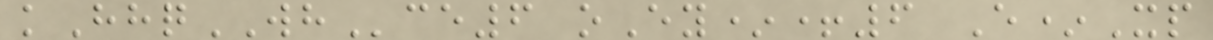kHhqWHce6 oEy*+6 E*Xp
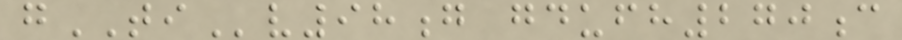gTIv98g gdufh270c
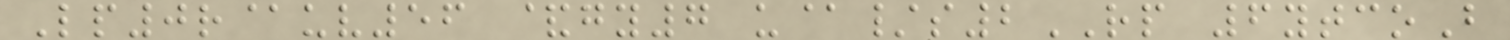Lp0r@uv56 &gy7 u@/s2RP 6ytcoB
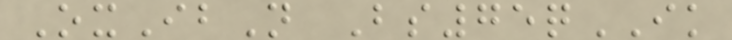OxIbN Bs75qIK
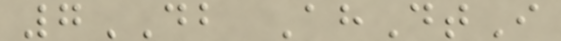7DB AhDtI
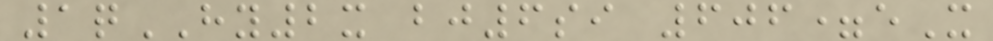1qHY2x bj6si 606=eX
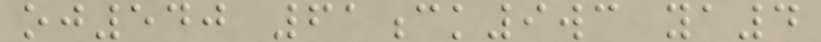oj540 61ck9wc ya4
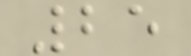25
